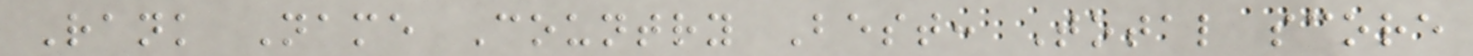Rank Name Country Best: Total score
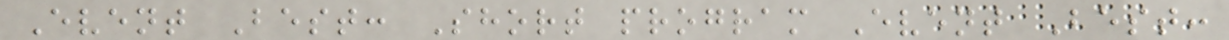Event Best: Short program Event Best:
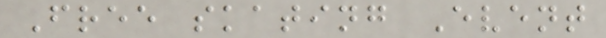Free skating Event
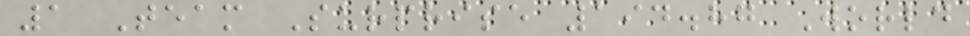1 Team Surprise 194.87 World
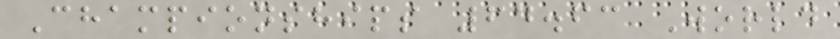Championships 64.63 World
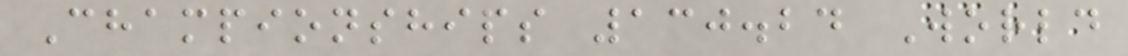Championships 130.24 World
